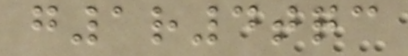g1r4tqc
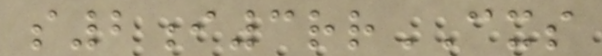s2i3rrCXS
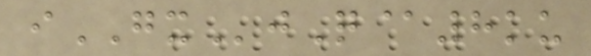iGXjQ@8ku
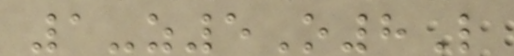1-z5O8L
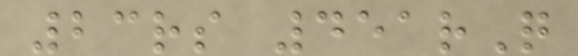23rs 451rQ
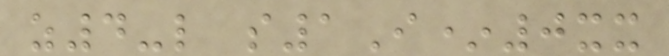z4-l s1I*0xx
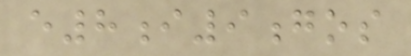e8i9gos
